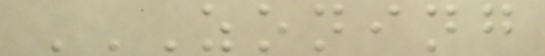ZONING
